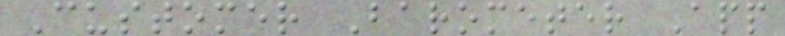Customer Barometer App
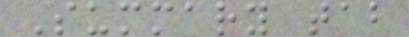Summary tab
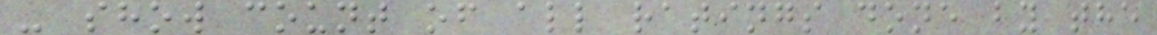- show count of all ratings done by the
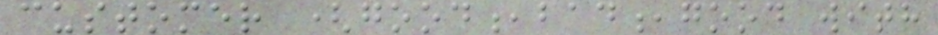customer (good,bad,good with
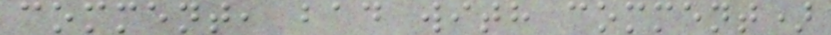comment, bad with comment)
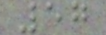57
